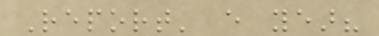Report' every year?
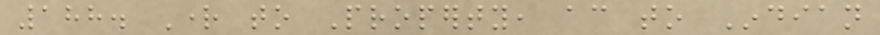188. Right to Property, according to Indian
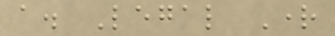a. Legal Right
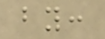by:
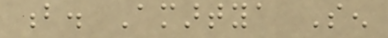b. Amartya Sen
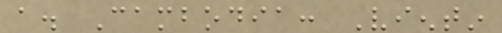a. Cambodia: Vientin
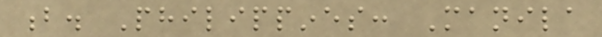b. Philippines: Manila
